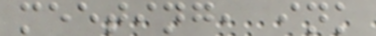meeting, ink
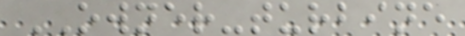OWNER-turbine
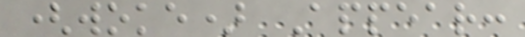(woke) Appear:
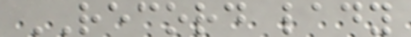RECORD lady
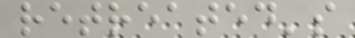retreated's
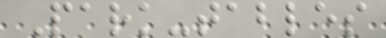Park-tables
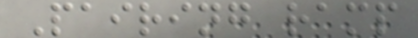Pairing ramp
